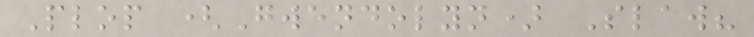Plop (Gwendolyn) Slaw?
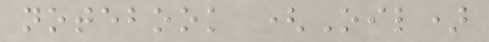notebook (Oil)
